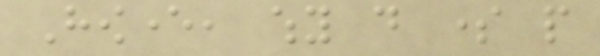However, why do some people
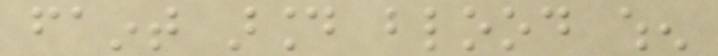faint around blood when
